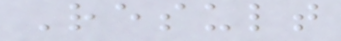Result
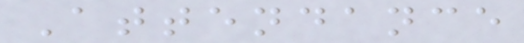Attendance
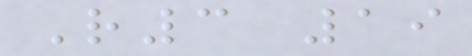R3 19
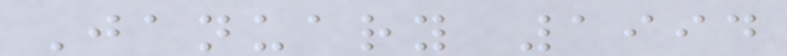January 1994
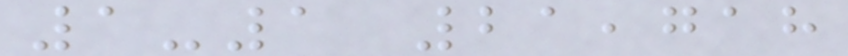1-1 21,718
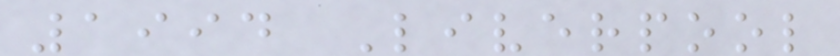1994 Liverpool
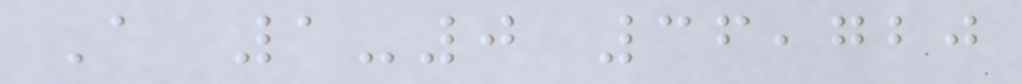A 1-0 36,720
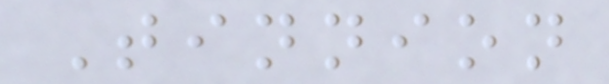Tinnion
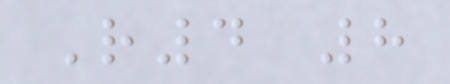R4 8
